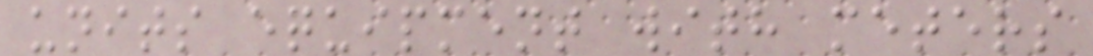units equipment with meters
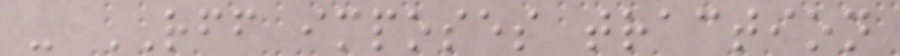- RFF imposes traction
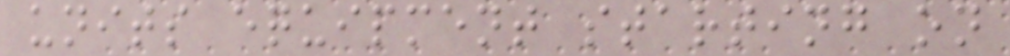units equipment starting on
